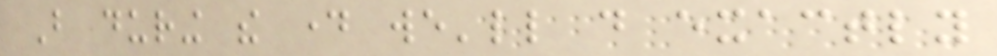But during the day we'll do exactly
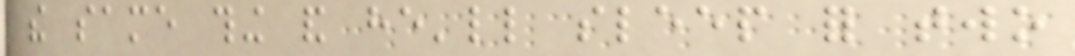the same thing and he'll sleep for two
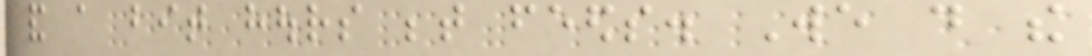and a bit hours between feeds. We do the
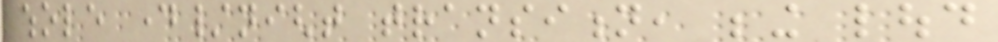whole day/night transition, being loud
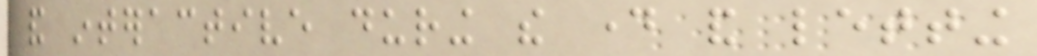and interactive during the day and letting
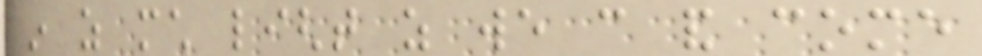in as much light as we can and come
